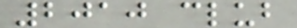2010 club
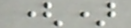()
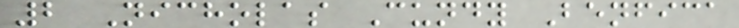2 Nicholas Cundy Benfica
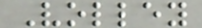Volley
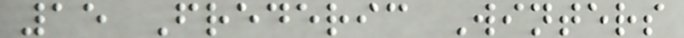15 Frederic Winters
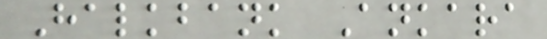Halkbank Ankara
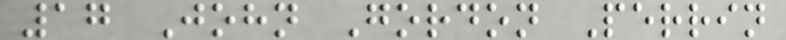17 John Gordon Perrin
